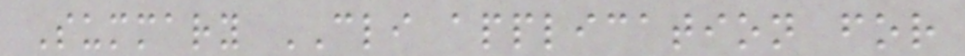Summary CLI application for
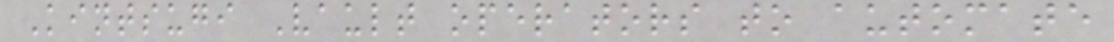Kintsugi Vault operators to automate
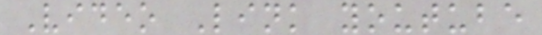Video Link youtube
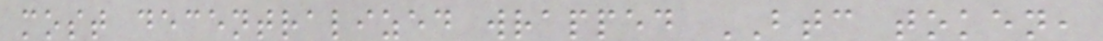most decentralized wrapped BTC token,
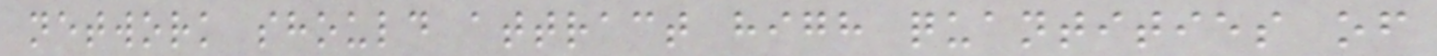network should attract high quantities of
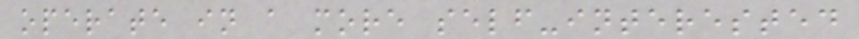operate in a more self-interested
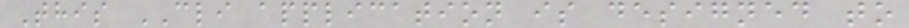This CLI application is designed to
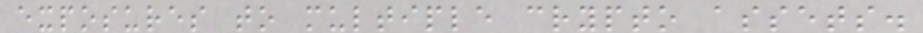exposures to multiple crypto assets.
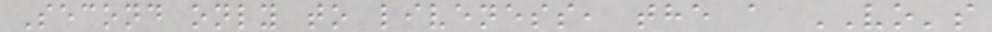Second only to liveness, the a VO's
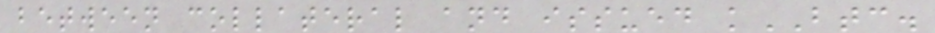between collateral and issued kBTC.
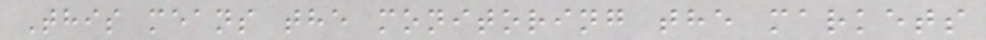This means the monitoring the markets
